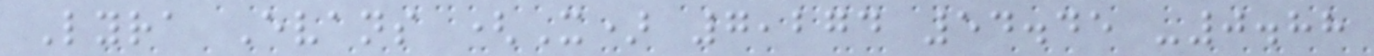Lyra Evans (X) 7,274 54.45 -0.88
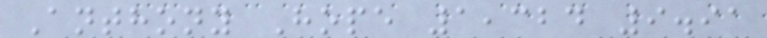Anthony Hope 1,324 9.91
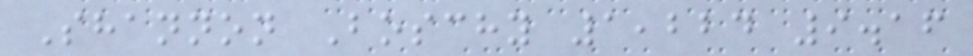Shannon Boschy 1,224 9.16
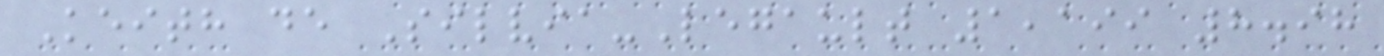Keith de Silvia-Legault 1,199 8.98
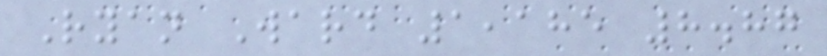Ryan Ward 1,185 8.87
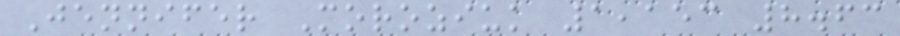Jennifer Moroziuk 1,153 8.63
